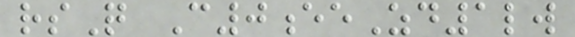rsQ C0eeZd1lw
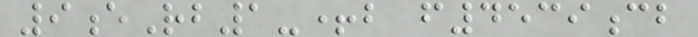9eRb1-+b f4539cb
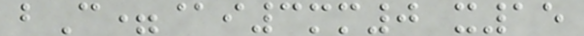bC=@i3mm0 x15
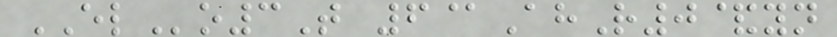ELo3T 6@AhR0&yn
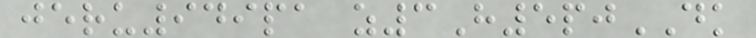jeru949pa z3H5pjDK
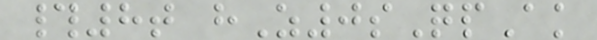#8t hZ0sQpAk
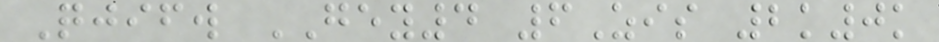Qjifw GEY4 6Zis 2k0k
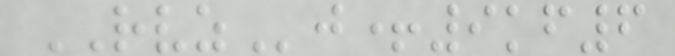RVZj+9kf6
